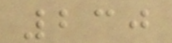230
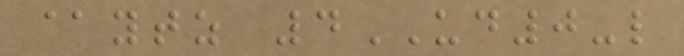@ytz 4UD0-l
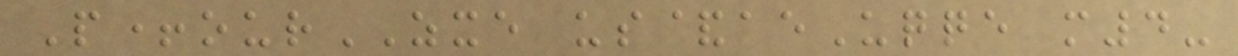P+ourZXE us&aeUqqe m4-
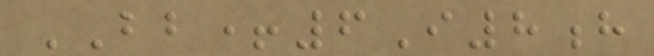BB+6I8h
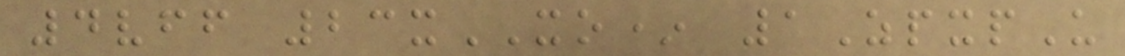4vff 23xXO* 1ZpxpU
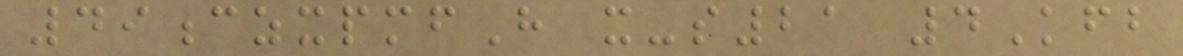49czxpmfH x-s21 4Kfb
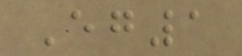Eg1
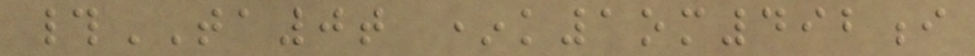#TA0t *k1om492i
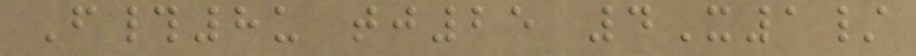F#8u tj25 4X1/
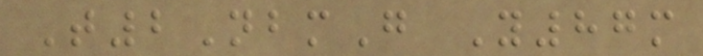T2NbmG Y87m
